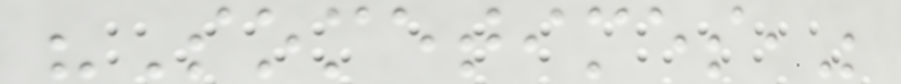"Sometimes,"
